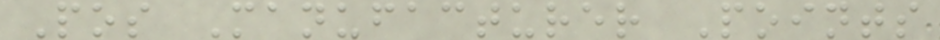Pos Manufacturer Points
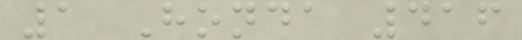1 Honda 416
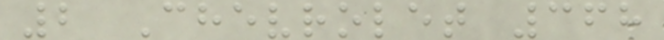2 Chevrolet 368
